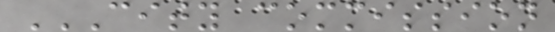CITY COMMISSION
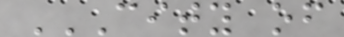CITY OF
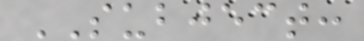SUBJECT:
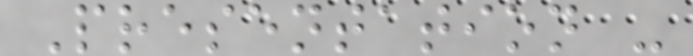Presentation -
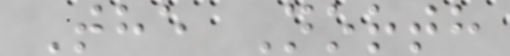The North
